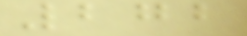272
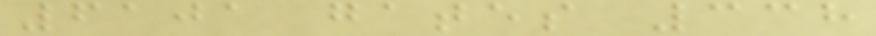6101 gates 338
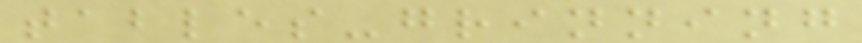tables-grinning
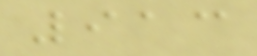913
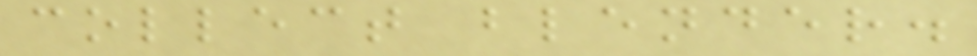collect blender.
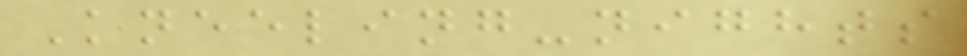Kneeling-nights
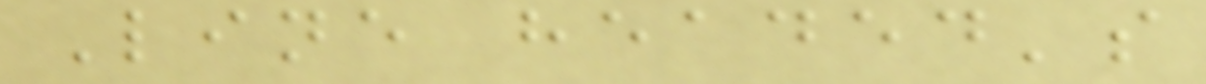Line headed's
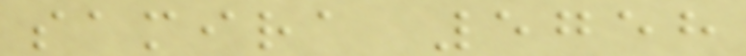samira 5758
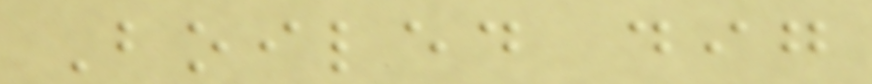Boiled dig
